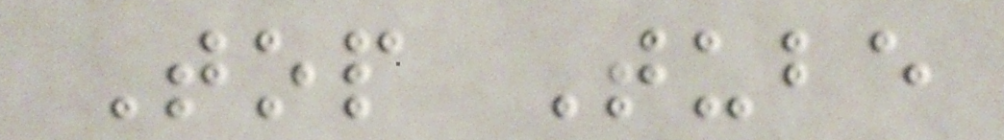Top Tube
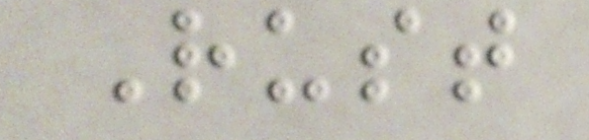Rust
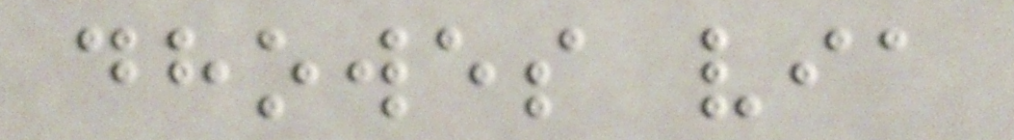dhowes via
